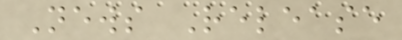News Release
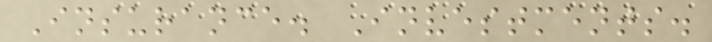Insurance. Investments.
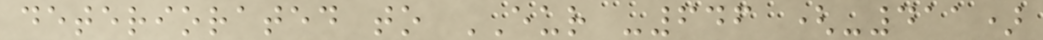deteriorated to EUR -646 (-411)
